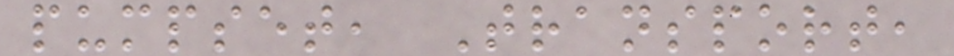pumpset, Transport,
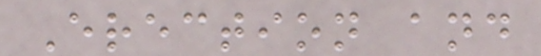Erection and
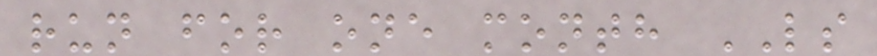run for one month LS
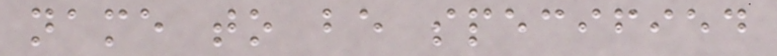name to be specified
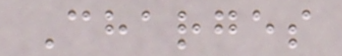Charges
